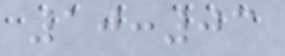10:03
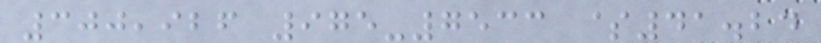300,926 975-7533 $41.24
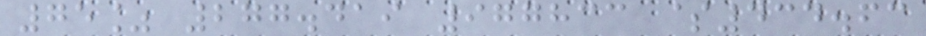75% 277.419 977833 $434.63
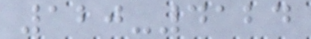120-4124
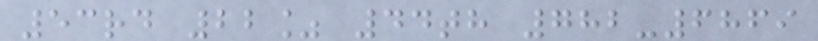53rd 22% 44th 782-6869
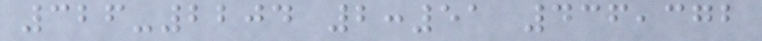326-2204 2:51 436,372
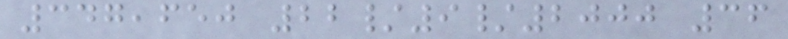347,650 22/9/2000 36
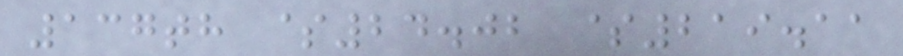137th $24.02 $219.11
